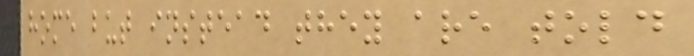home but instead they are told
